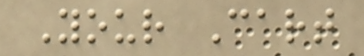Your Cart
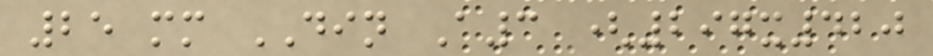25 mm DIN A3 (297x420
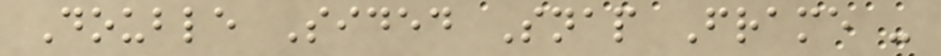Double Sided Snap Frame -
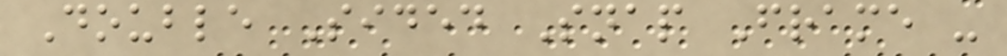Double Sided Snap Frame -
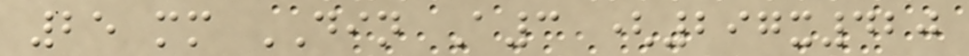25 mm DIN A3 (297x420
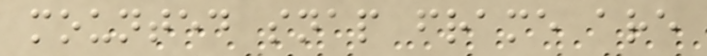mounted snap frame are
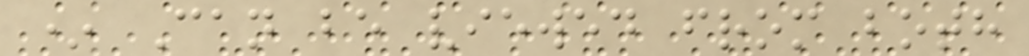* Can be viewed from both
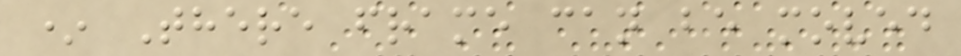* There frame can be moved
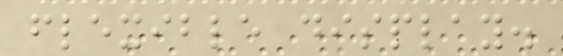flexible display.
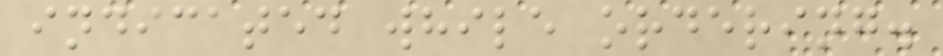indicated while ordering.
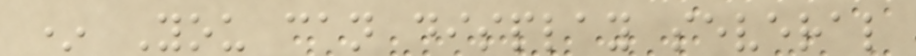* You can display several
